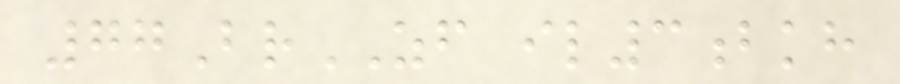77BrZF il3bkh
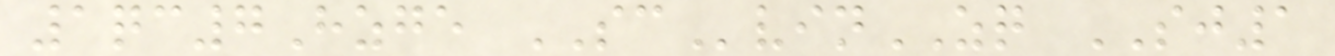1qc7Hzge SCvinZQ SJ1
